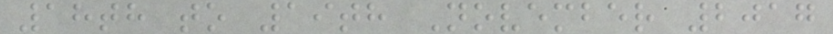18th to 19th November 2017
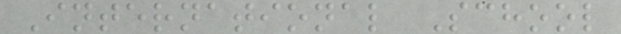International School
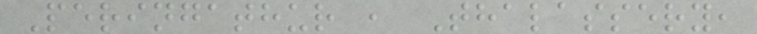Peringathur , Thalassery,
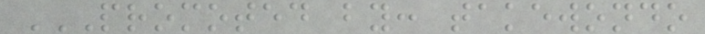PROMOTED BY: TAKEWONDO
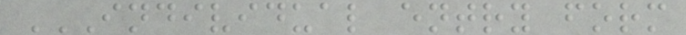INDIVIDUAL ENTRY FORM
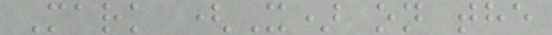Mark (X) on the
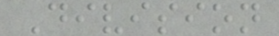Division
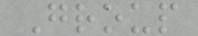Group
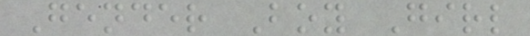Gender Boy Girl
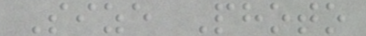Size Photo
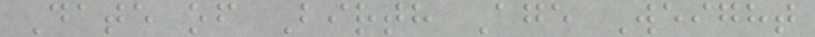Date of Birth Age Weight
